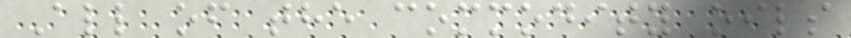All of the commodity oils
